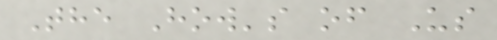The How's of Us
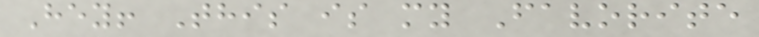Hey! This is my Favorite
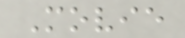Movie
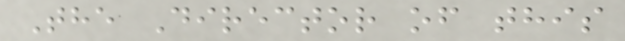The Director of this
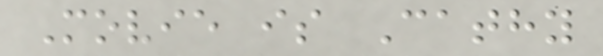Movie is Cathy
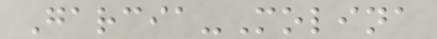Garcia-Molina
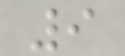9
